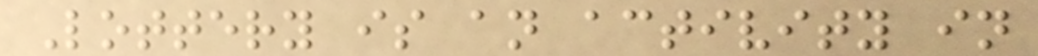Lottery is an activity in
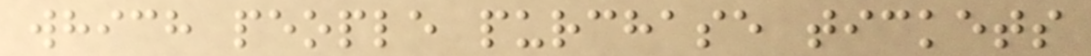which people purchase tickets
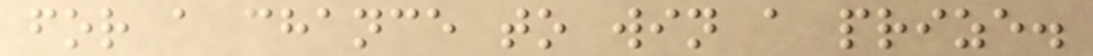for a chance to win a prize.
